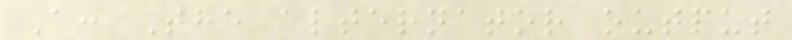A: The alternator output
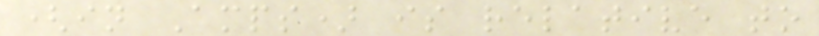(in Amps) is relative to
